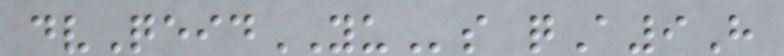dvQeidYUs qA9H
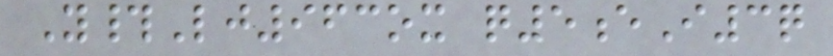Y#Lj963ox q5eI3q
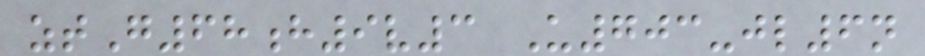ztG68h9v3 U703-jl6n
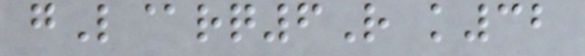gL@rq6R k32
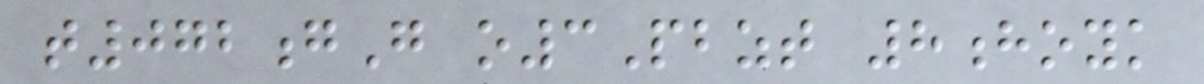t072gG o3Pbzt 8hoyk
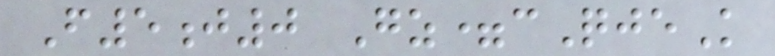F5j0 Gz=cQjeK
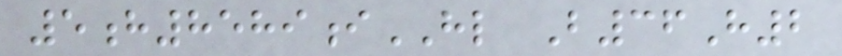5h8589iHL B36H2
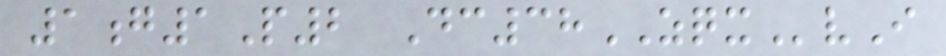1g1P2 Dc38ZQXvI
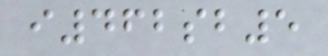i462sb5
